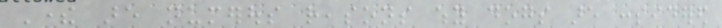There are numerous reasons why dogs are considered
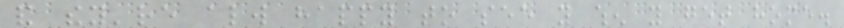and they're always happy to see you when you get home.
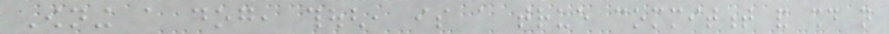Owning a dog, though, is a true commitment and should not
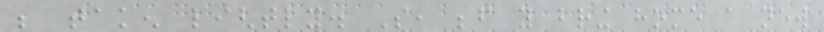be taken lightly. So, before you bring home a new
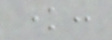know:
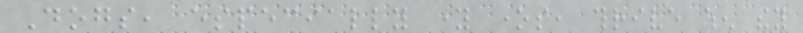Dogs, especially young ones, thrive when they
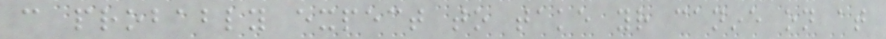can probably expect to take your canine on at
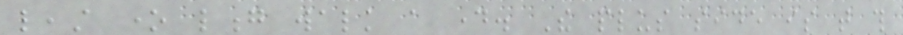least one long walk a day. The plus side is that this
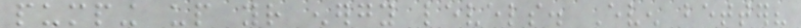pumping up your energy levels. Even better?
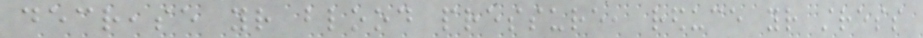decrease your blood pressure, reduce your stress
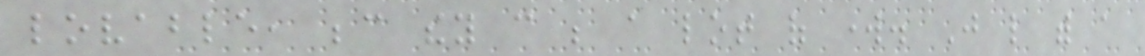lovable, because they can be a lot of work. Just like with a
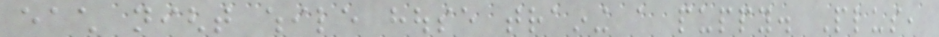each night while house training a puppy. Plus,
